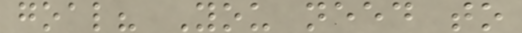goal? You need to
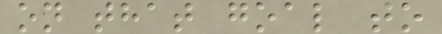on that goal to
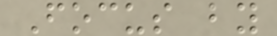Focus by
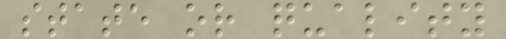state or quality
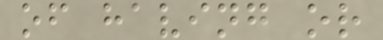of having or
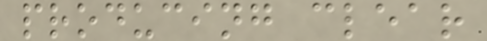producing clear
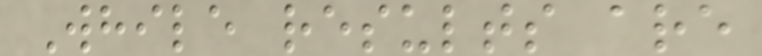While results are
